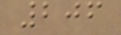206
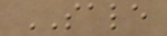SALE
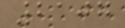2107
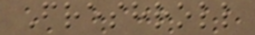Freshroll
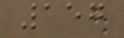157
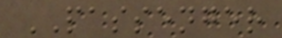PASSENGER
